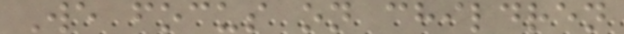We focus on children
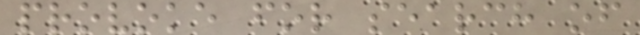provoke for search of
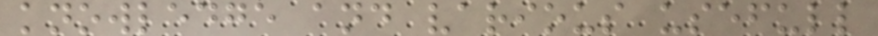knowledge and various usefull
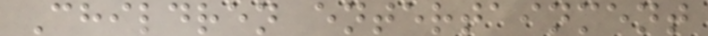Children entertainment
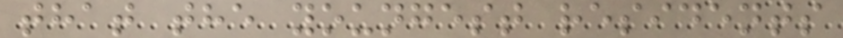that the youngest residents
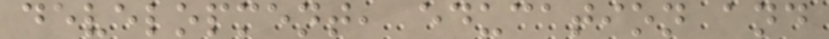development, education and
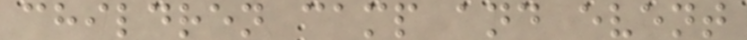children camp and event
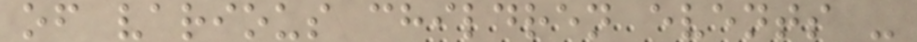of various children events -
